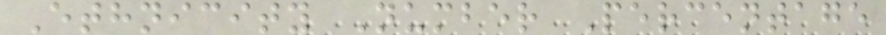Ethnicity Number Percentage
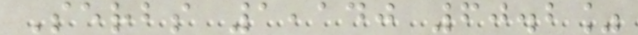Serbs 1,140 60.2%
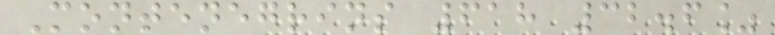Montenegrins 618 32.6%
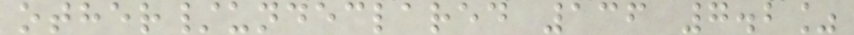other/undeclared 136 7.2%
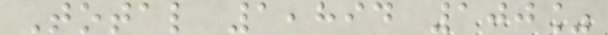Total 1,894 100%
